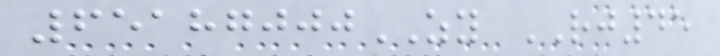65187000ZY RJ45
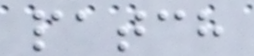patch
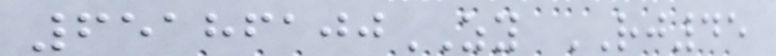65186100ZY RJ45
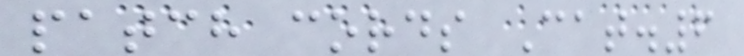patch cords Cat.6
